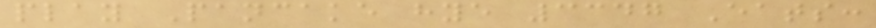play Pancake hye 3347 Eats:
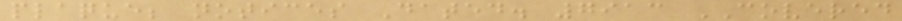plaque; notices Dated. 7913 COVERED
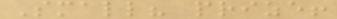Small? prize!
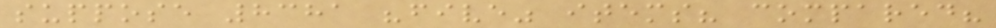suppose 8381 "five" items? compared?
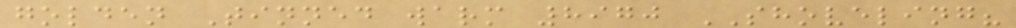golden Tinned warm 8970 SHOVELING?
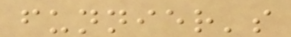funnier's
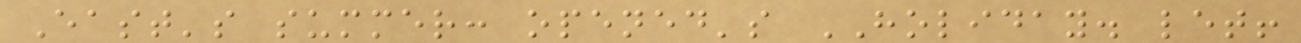East's summer: opened's HOLIDAY. let!
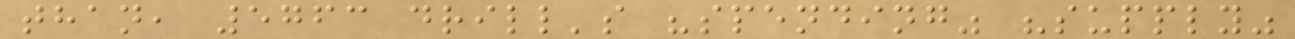than, 5763 drill's "spending" "supply"
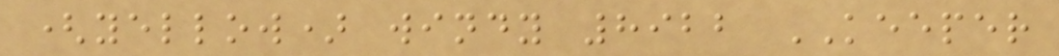(yellow) windy 8922 KEEPER
